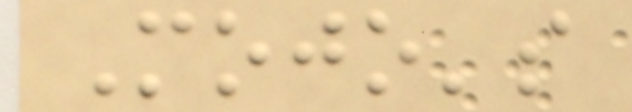Mojo's
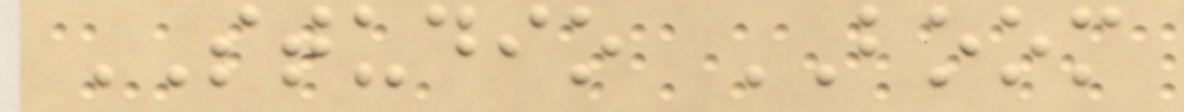STUDIO BOOM
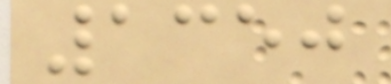1350
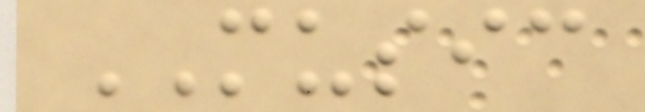MUSIC
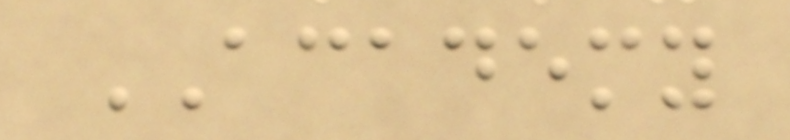ACADEMY
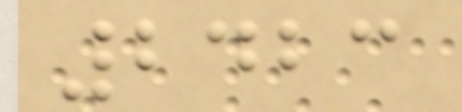2423
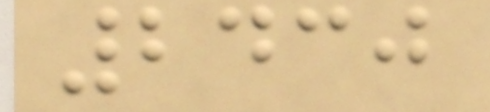2430
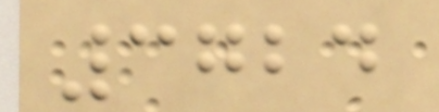3724
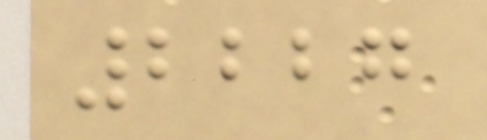2227
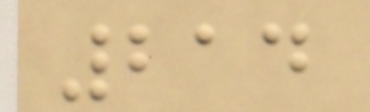214
